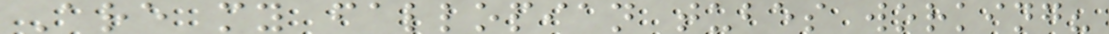Are my fallopian tubes working?
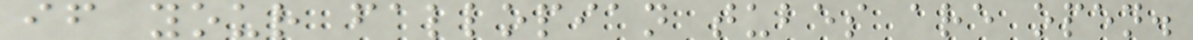if your fallopian tubes are open.
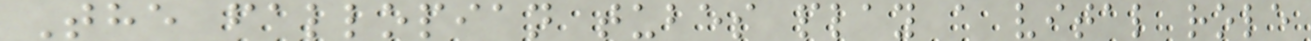The fallopian tubes play a vital role
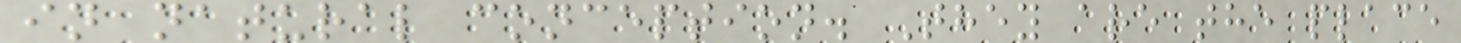in natural conception. They are the place
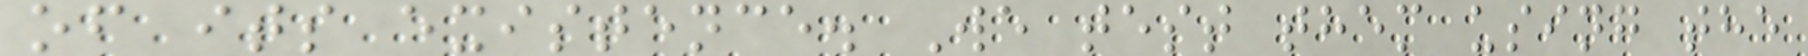of its existence. We test them using the
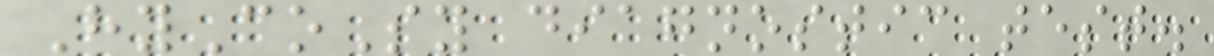HyCoSy diagnostic test.
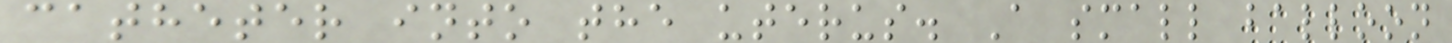catheter into the uterus. A small balloon
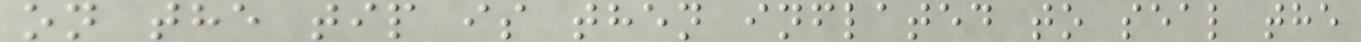on the tip is then inflated to seal the
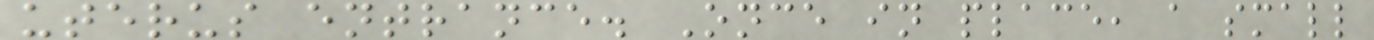uterus entrance. Once in place, a small
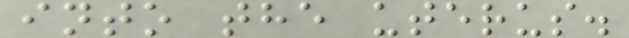into the uterus.
